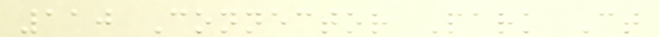110 Connector Park Ct
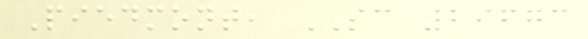Piedmont, SC 29673
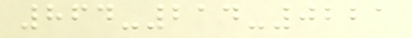864-214-0221
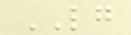LG
